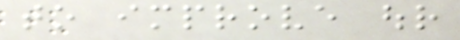to improve our
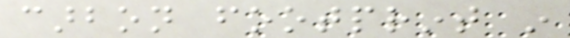carbon footprint in
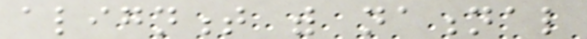alignment with national
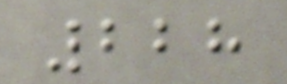228
